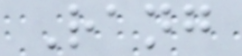Rang
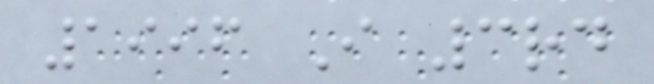1996 I 3rd
